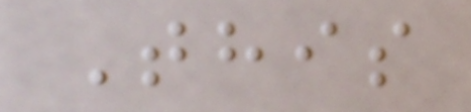This
